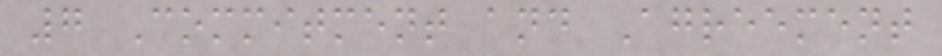7 Commitment and Agreement
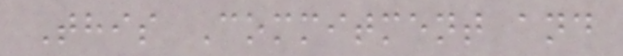This Commitment and
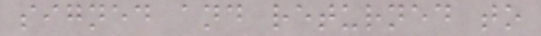signed and returned to
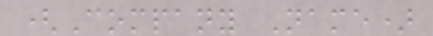(Company Name)
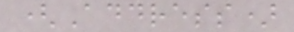(Address)
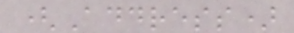(Address)
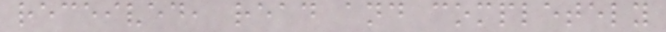received, read and completely
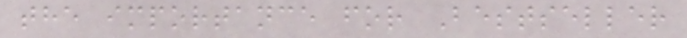the importance for Bestseller
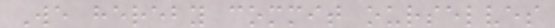We hereby commit ourselves
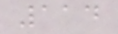114
